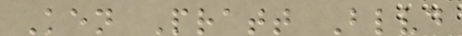Ken Pratt Blvd
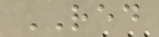RED
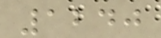1240
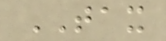TAX
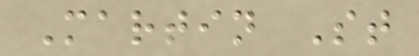Martin St
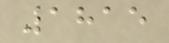1815
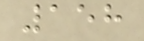158
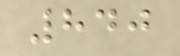840
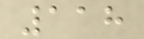118
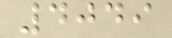4049
